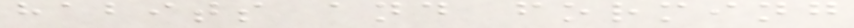habits and forming
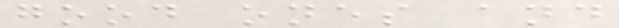good ones and
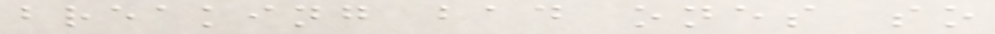breaking bad ones so
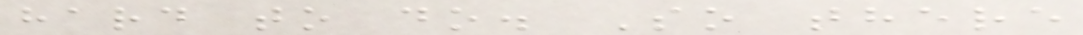hard to do. So there
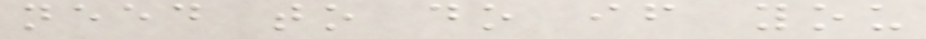need to do if you
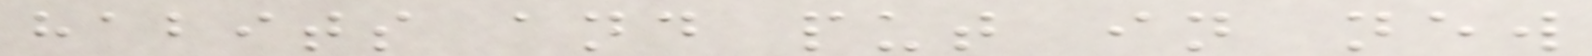habits and put in new
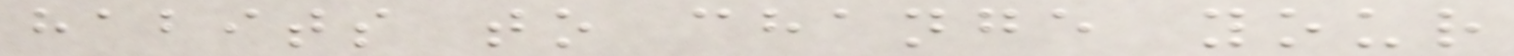habits to change your
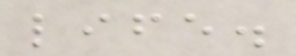life.
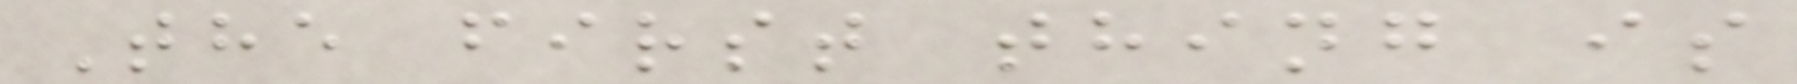The first thing is
